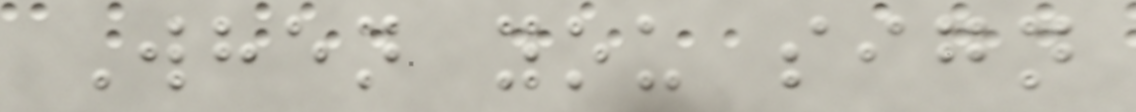When you sign
